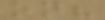on?
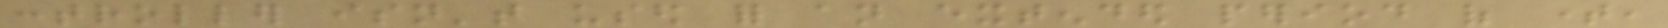controller isn't used for an extended period of time,
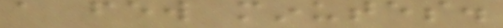a few minutes.
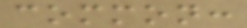common:
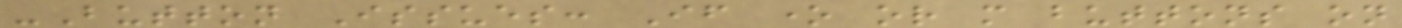-Button Issues: If one or more buttons on
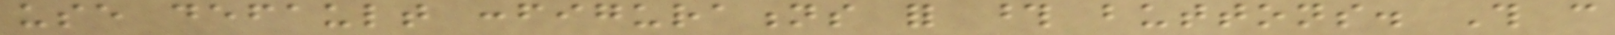use default configurations for those buttons. This can
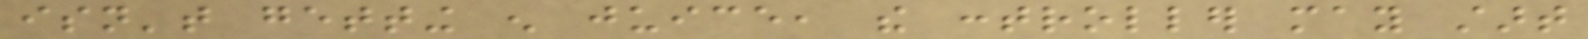isn't getting enough juice, the controller may start
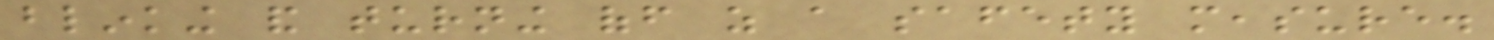blinking and turning off as a safety measure.
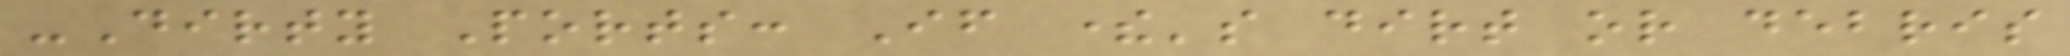-Dirty Ports: If there's dirt or debris
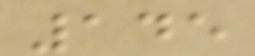145
